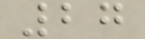27
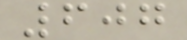607
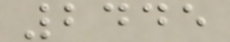2445
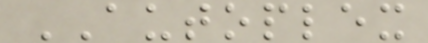AUTOPLEX
